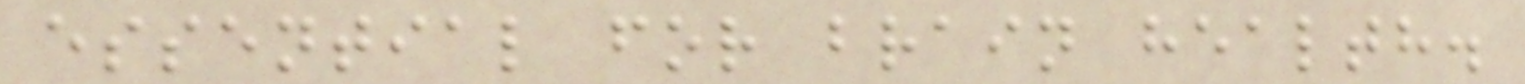essential for brain health.
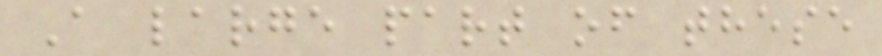A large part of these
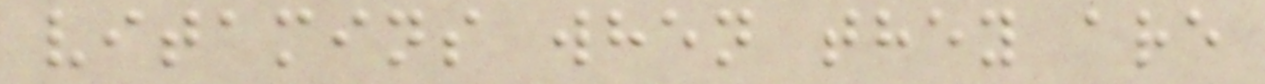vitamins when they are
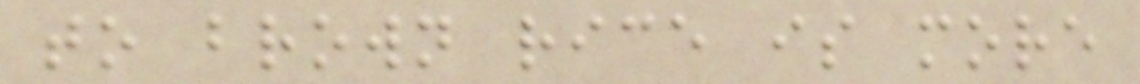to brown rice is more
